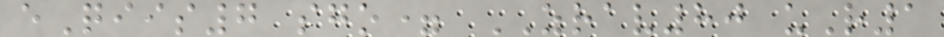eQiis7 sgo= ZRAV80 uR1
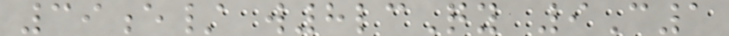39e/ w8lcQy 9C1
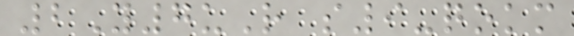2Y7uR s9-qokm
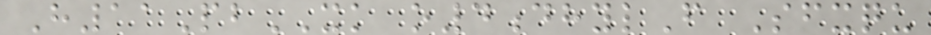H11PbXK o4dhylF Sfxqu
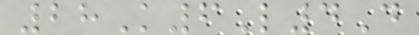28K6L4D
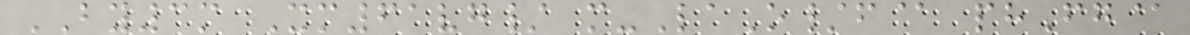BY3m Xm61vg/ m-LaO/f@ phFg@
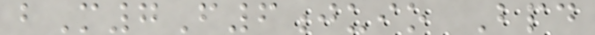bM7F6juio Bpd
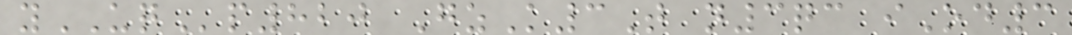yUQp820 GzK3T n3qc iOd3
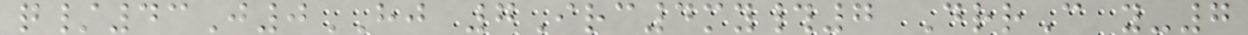q/43J0HJ 7Irc4my#7 DrrC y-7
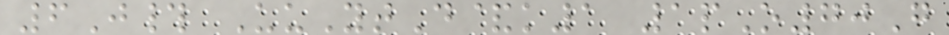6J# UuYtD&k1 1pO70G
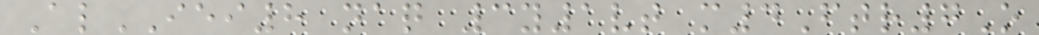AlIEI8 naq 3y1vt m4Ftr7O
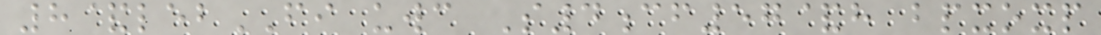8&lebFI uwc S4cf57&h bpxoxp
